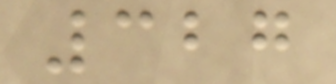327
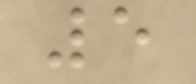5
